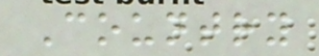Country
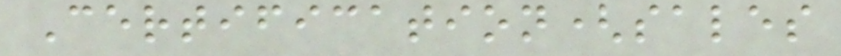Certification(sales
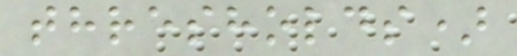thresholds)
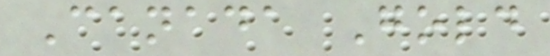Canada Gold
